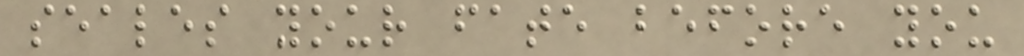seales your fate before you
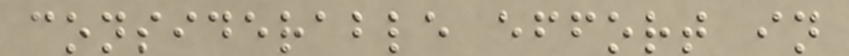considerable effort in
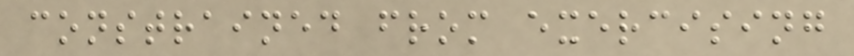constrained from exercising
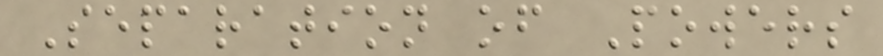Separation of Powers
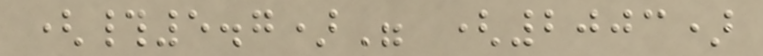(#5.7)" (2003)
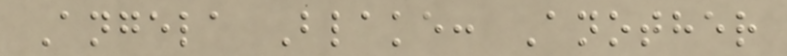Angela Blake: Another
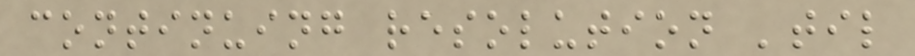continuing resolution 'til
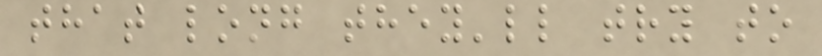that long they'll try to
